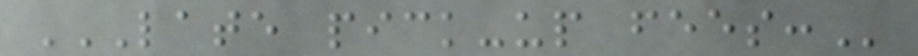LATE PICK-UP FEES:
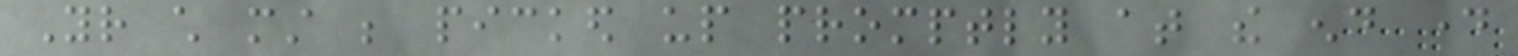Your child must be picked up promptly at the end day
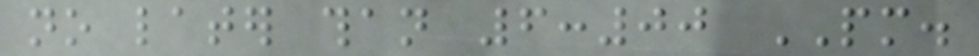no later than 6:00 PM.
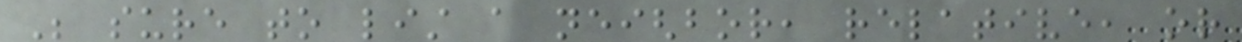Be sure to list a neighbor, relative, or
